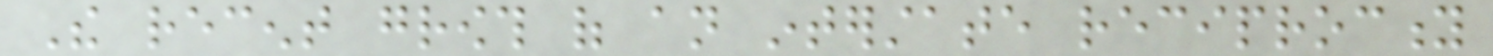The recent growth of an interstate reciprocity
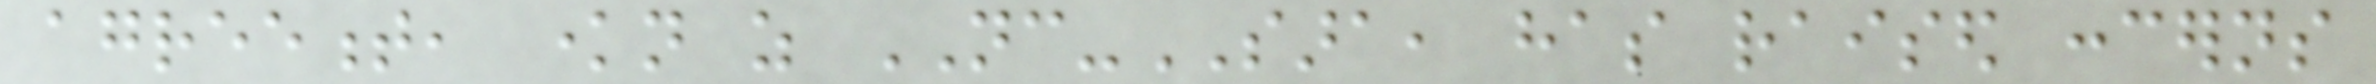agreement, known as NC-SARA, has raised concerns
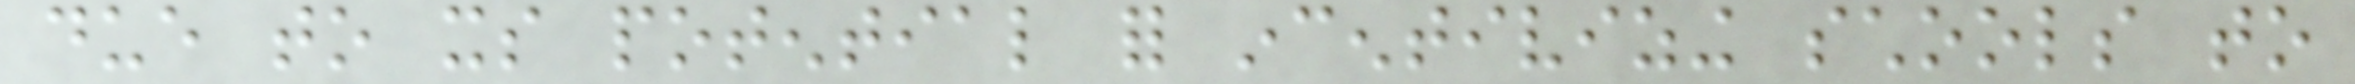due to its potential for incentivizing schools to
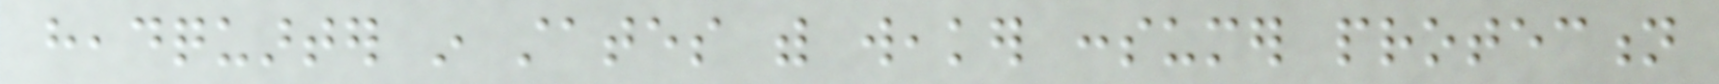headquarter in states with weaker consumer protection
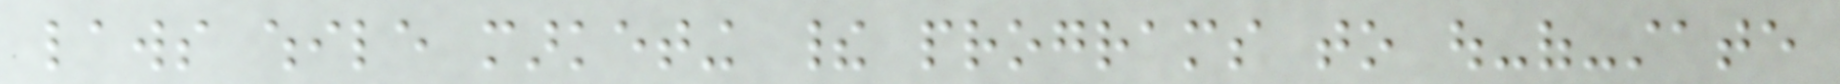laws while marketing their programs to out-of-state
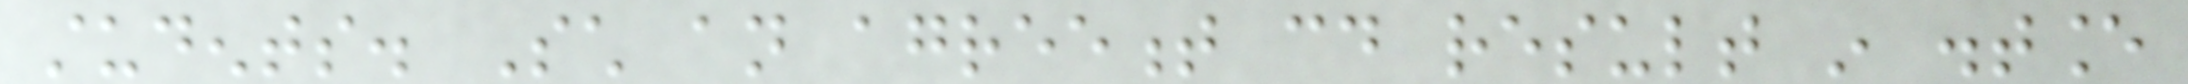students. Such an agreement could result in distance
